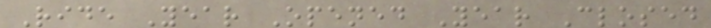Ride Year Opened Year Closed
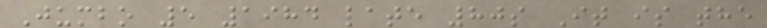Jumbo 5 1984 late 80s It is the
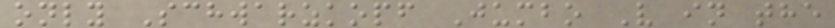only Schwarzkopf Jumbo V in the
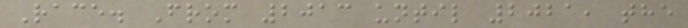Race. From 2013 until 2021, the
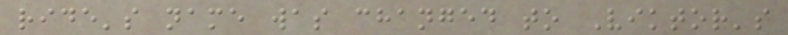ride's name was changed to Viktor's
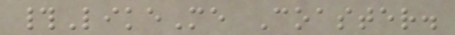#LikeMe Coaster.
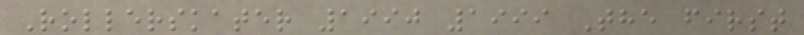Rollerskater 1990 1999 The first
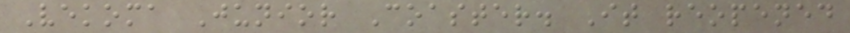Vekoma Junior Coaster. It reopened
